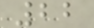22
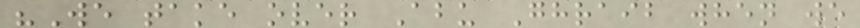"We take over Abu Ghraib when we
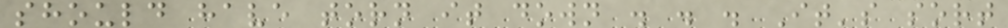should have torn it down . . . It's sort
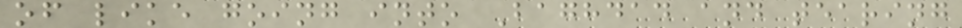of like going into Baghdad and tearing
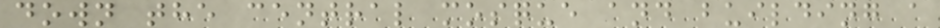down the central mosque and building a
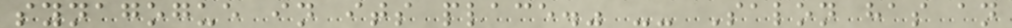synagogue in its place." -- Salon has an
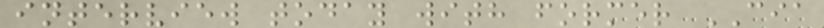interview today with former CIA
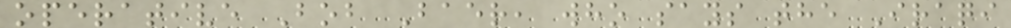operative Bob Baer, who says the Iraqi
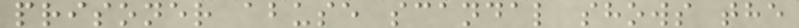prisoner abuse scandal shows the
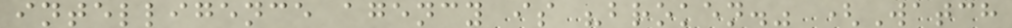intelligence agency is "broken." (Watch
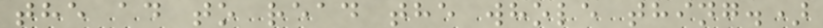the ad to read the whole thing.)
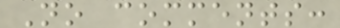No comments:
